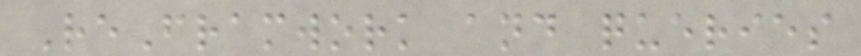ReFramwork and queries
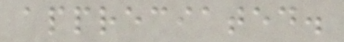appreciated.
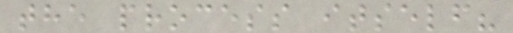the process itself?
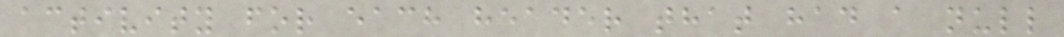activity for each header that had a null
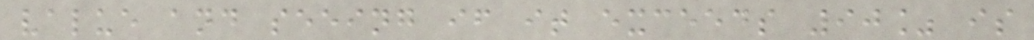value and seeing if it exceeds 90% is
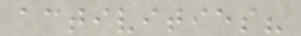activities?
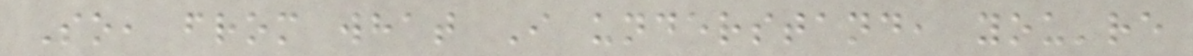So, from what I understand, you're
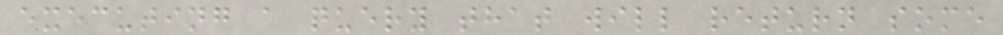executing a query that will return some
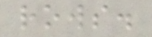rows.
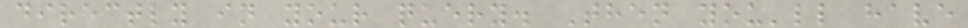directly in your query. Then you'll have
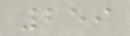259
